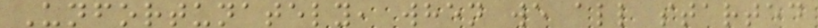Unfortunately, when we all started
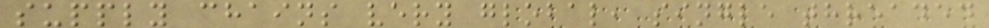supply chains very global, single threaded
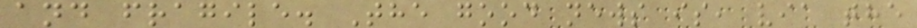and fragile. The good news is, via the
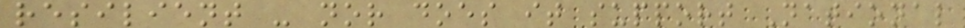resilient - nor does it support National
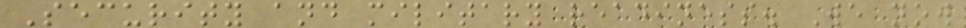Security and military readiness. We now
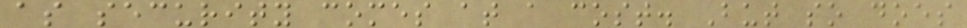as security comes at a cost. But so does
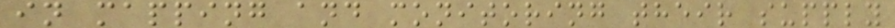in mapping and monitoring their supply
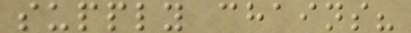supply chains?
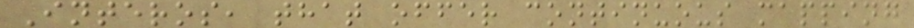Interos, that offer continuous mapping
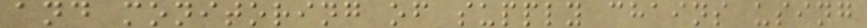and monitoring of supply chains using
